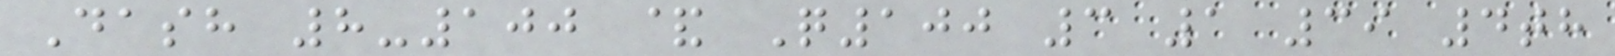Dash 8-100 & Q100 3 1 39 4th
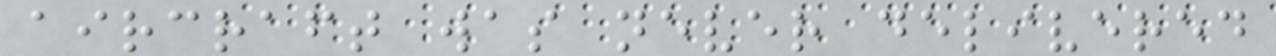aircraft was never delivered
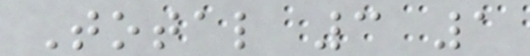Total 3 1
